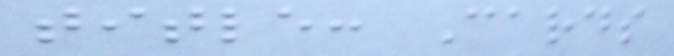title: Cards
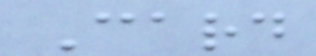Card
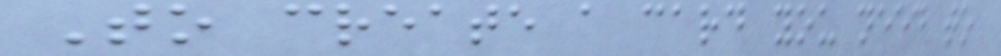To create a card you need to
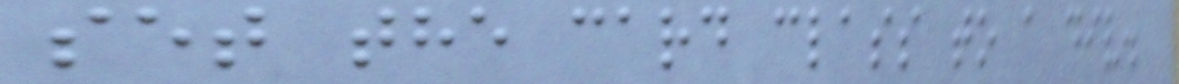set the card class to a div.
